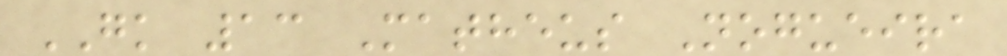GK 13 Matheus Nogueira
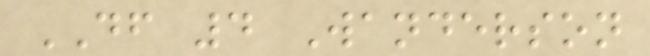DF 4 Wanderson
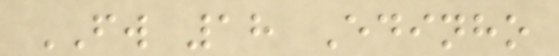FW 18 Edinho
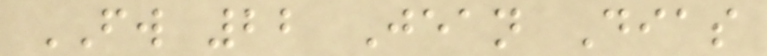FW 22 Jean Dias
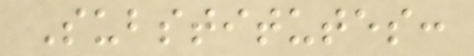Substitutes:
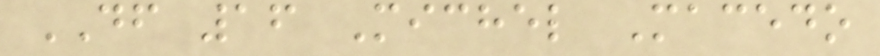DF 16 Michel Macedo
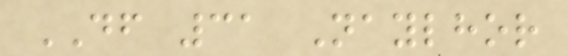DF 31 Naylhor
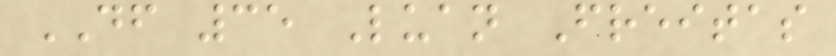DF 35 Luan Freitas
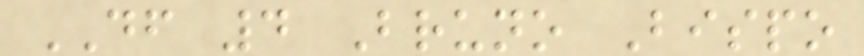DF 4 Bruno Bispo
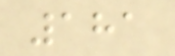181
